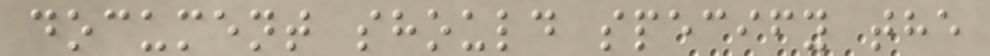document should specify the
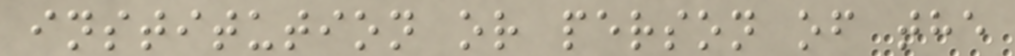institution or person of the
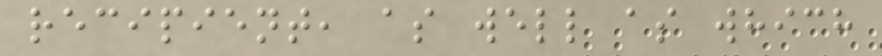recipient, as well as which
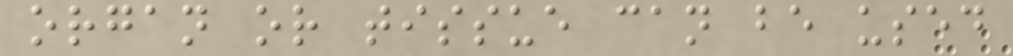organ or tissue can be used
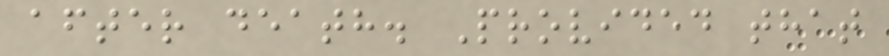after death. Provided that
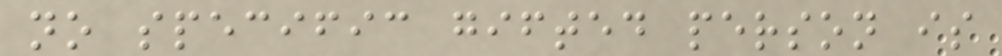no specific gifted person is
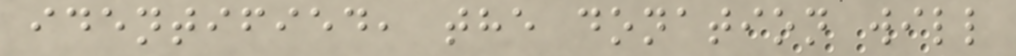identified, the donation will
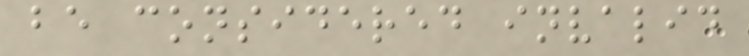be considered invalid
